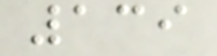139
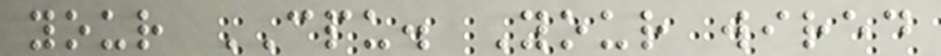your CPU. Your wired
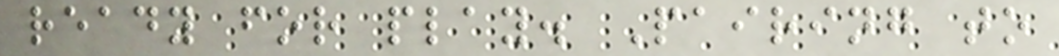ready for play. Pairing to
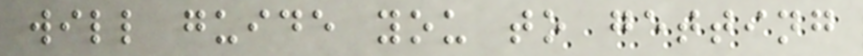will guide you to getting
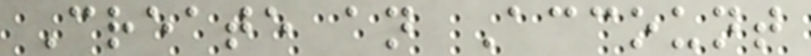Create an Account
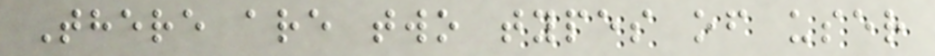There are two types of user
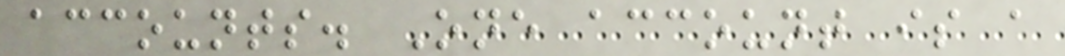accounts. One account is a
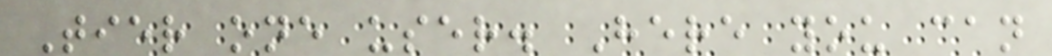Tier one user. Here you can
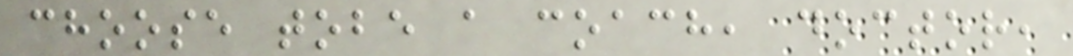choose tobe a coach, doctor,
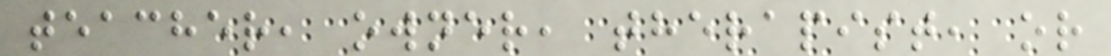teacher, owner, therapist, or
